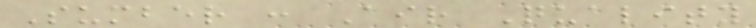Sumber : Air Quality
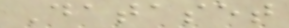Dataset
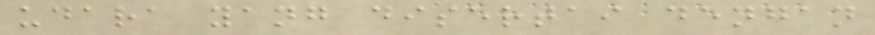udara yang disertai dengan
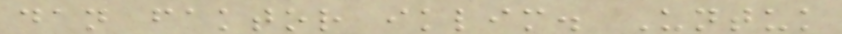dan faktor iklim. Untuk
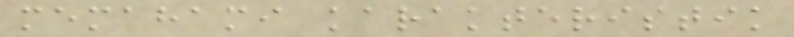memahami karakteristik
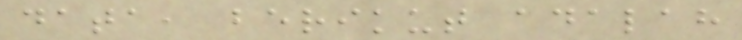data, berikut adalah
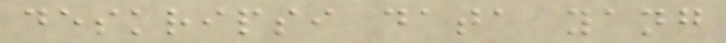deskripsi data yang
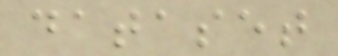dataset
